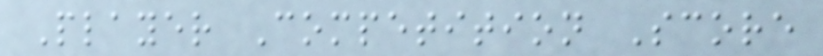Player Competition Score
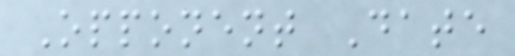Opponent Date
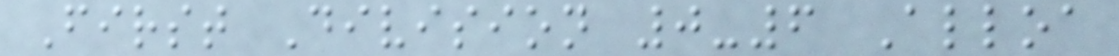First Division 0-6 Alloa
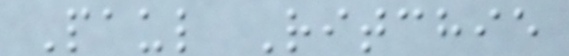Paul Ritchie
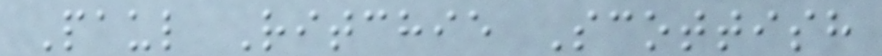Paul Ritchie Scottish
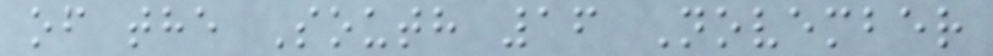of the South 16 November
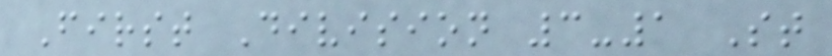First Division 3-1 St
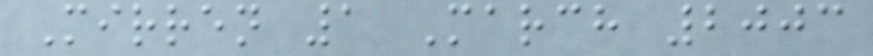Mirren 1 March 2003
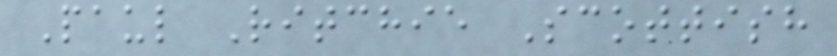Paul Ritchie Scottish
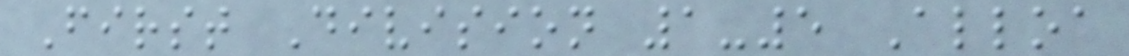First Division 1-5 Alloa
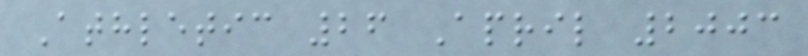Athletic 26 April 2003
